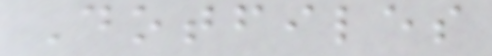Dotfiles
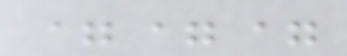===
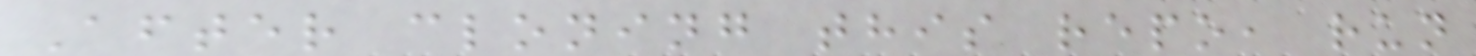After cloning this repo, run
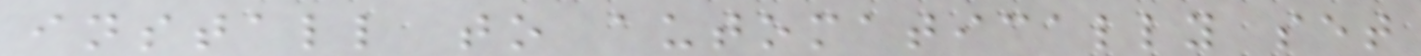install to automatically set
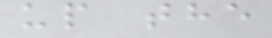up the
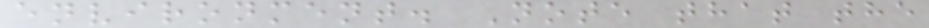environment. Note that the
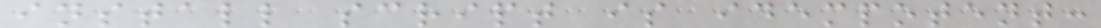install script is idempotent:
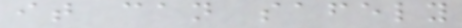it can safely
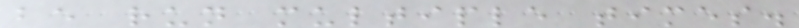be run multiple times.
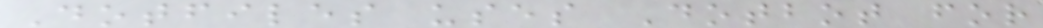Dotfiles uses Dotbot for
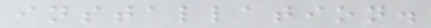installation.
